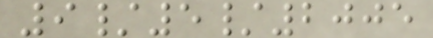9/5/2005
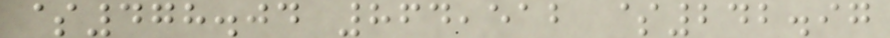$478.04 864,512 $242.97
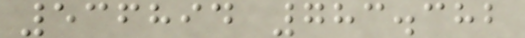536894 783.382
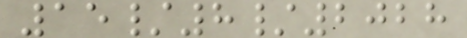15/8/2028
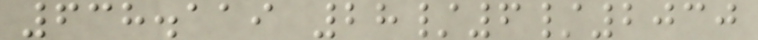638.119 28/6/2030
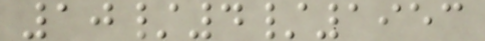10/4/1953
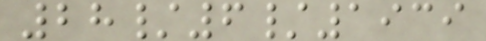28/6/1939
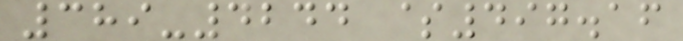389-4244 $497.16
